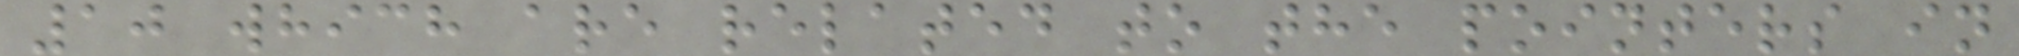10 which are related to the pointers in
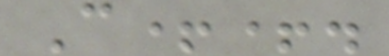C++.
